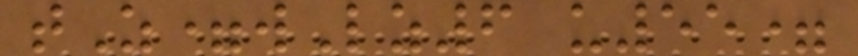tZ=wLz6 u55=
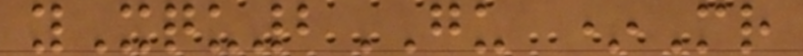yXqu2GU *Mr
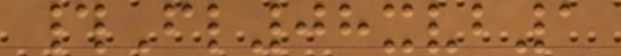#Fl08xvb1
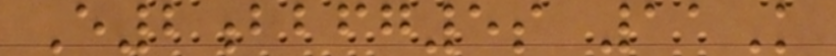E2bbfg5s 11K
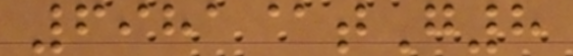6981@tG8
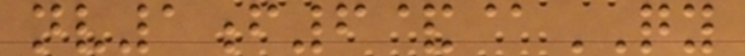nv1f6&@QY
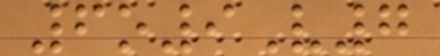6o9V7
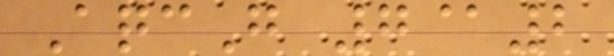AqcG 7@2
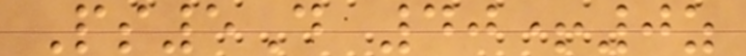Ps5D 40+0z
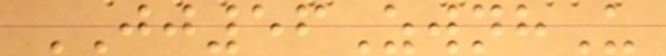JJ56ZwnhU
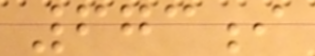673i
